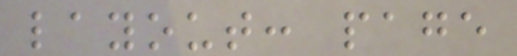layout: page
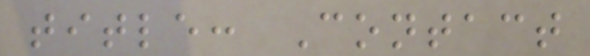title: Contact
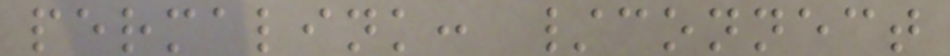permalink: /connect
